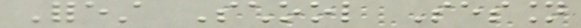Forest School Session
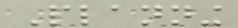Planning
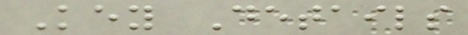Key Details
